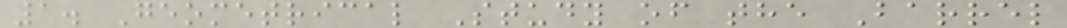1. Geometrical Study of the Barrel
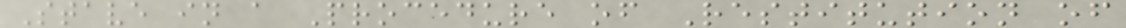Stave in a Procedure of Restitution of
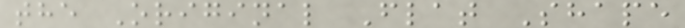the Original Flat Shape
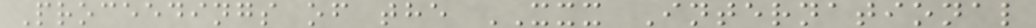Proceedings of the XXX International
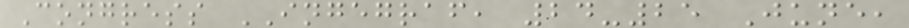Congress INGEGRAF, 24-25 June,
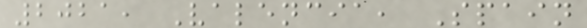2021, Valencia, Spain
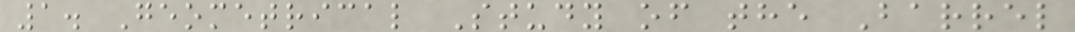1. Geometrical Study of the Barrel
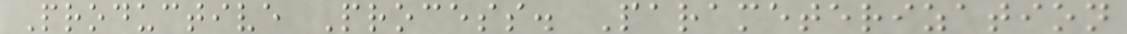Productive Process. Parameterization
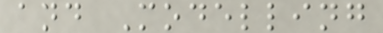and Modelling
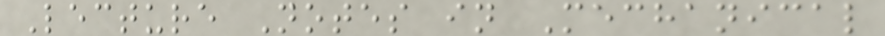Lecture Notes in Mechanical
